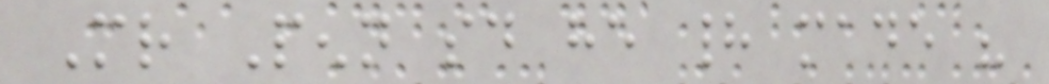Mr Penn said he had made his
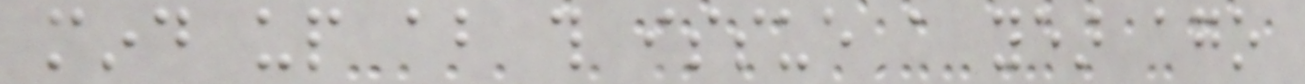mind up about this issue a year ago
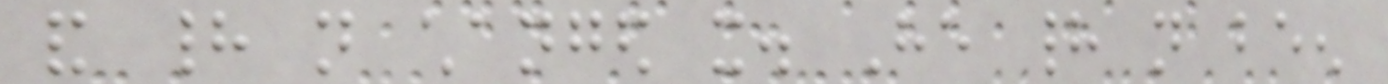and had not changed it. He had not been
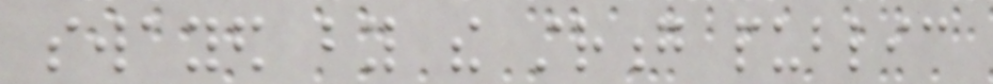swayed by the strong public
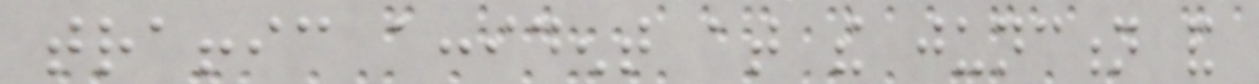traffic accident at the junction and
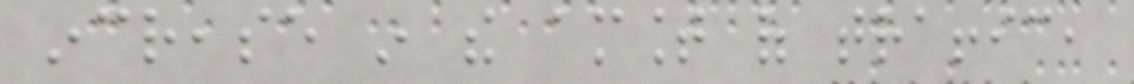increase in the amount of traffic,
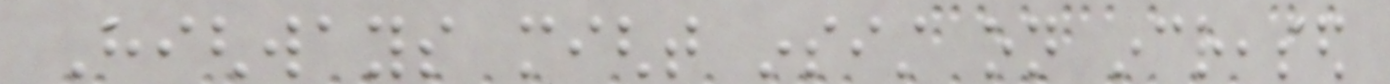Highways might insist on increased
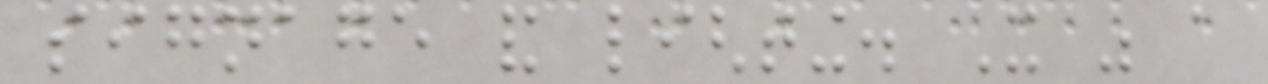signage and lighting. It was a
